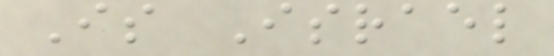Is Israel
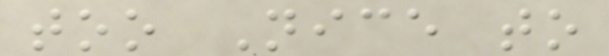too Nice to
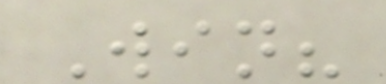Win?
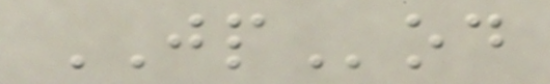JPod
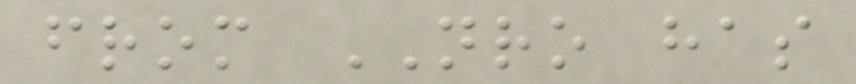from NRO has
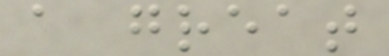a great
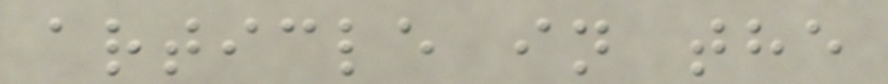article in the
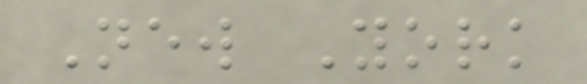New York
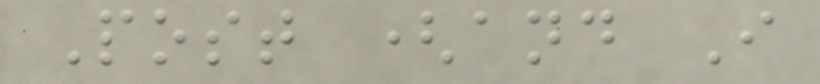Post (and I
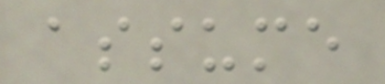assume
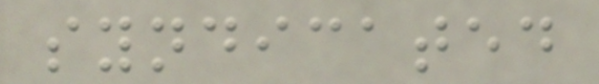syndicated
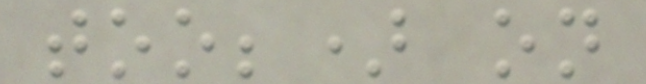too;) on
